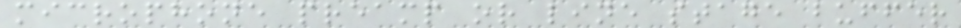microphone preamp or line stage buffer
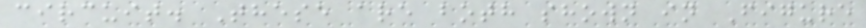circuit. These are both shown in Figure
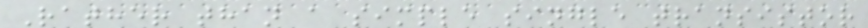Rather than a simple single transistor
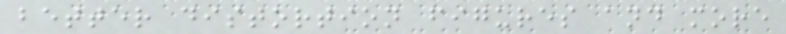better distortion figures and more
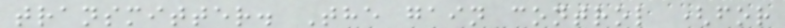transmitter. The gain control (for
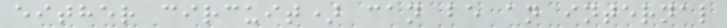either circuit) can be an internal
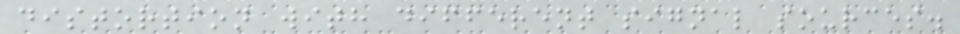distortion with different signal sources.
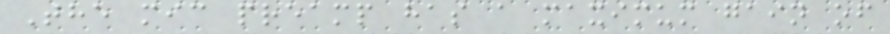The mic preamp has a maximum gain of
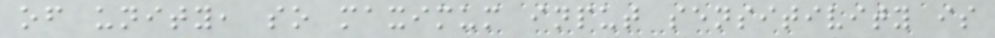of unity, so maximum input sensitivity is
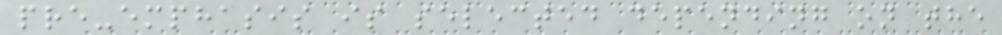pre-emphasis is selected depending on the
